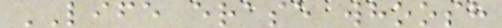LIFE erase whoosh
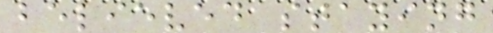believed staying
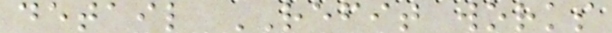detail REFIT works
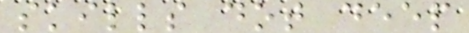skills dot deep
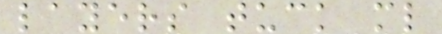layers tuck ml
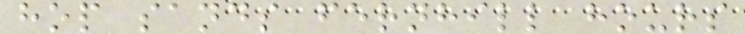hop sands fernhill hours
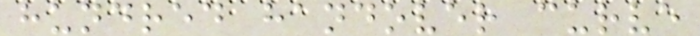hundred handover curve
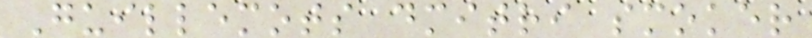Guillemots dmitri smoker
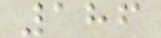186
